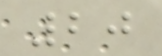20
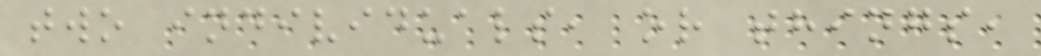two individuals, or things,
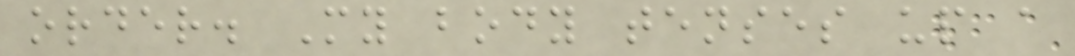order. My body tenses up a
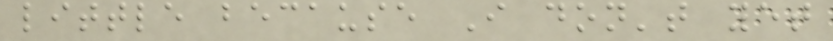little because I don't yet
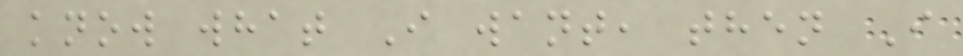know what I want, then I
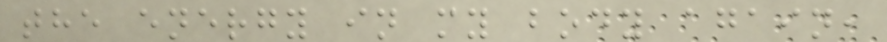the energy in my body again,
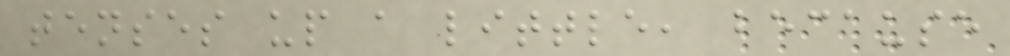tenses up a little, because
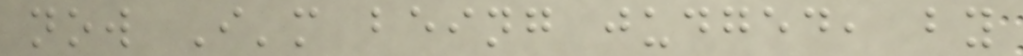now I'm being judged, by
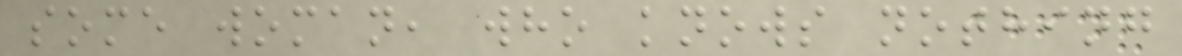some woman, who knows nothing
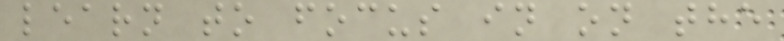learn to focus in on the
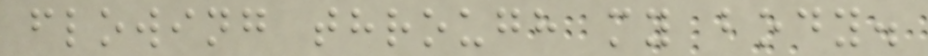flowing through my body.
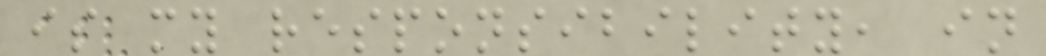is my responsibility, in
